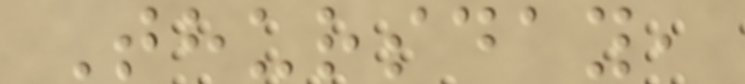Thursday,
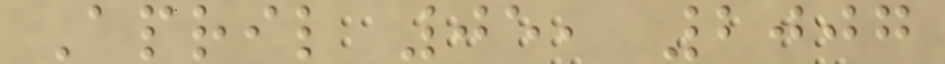April 05, 2007
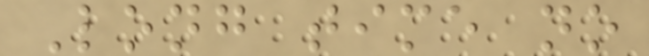Long time no
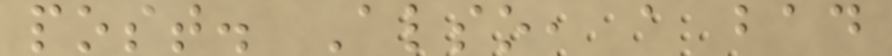post. Also, a bad
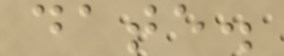date.
